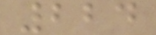224
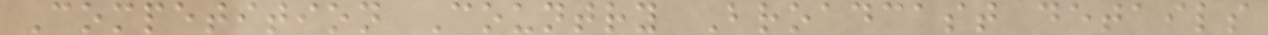Competition Country Broadcast details
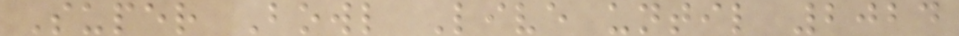Super Bowl Live until 2024
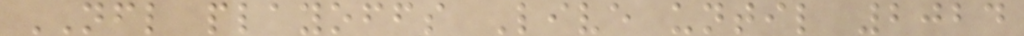NFL playoffs Live until 2024
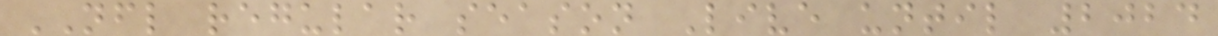NFL regular season Live until 2024
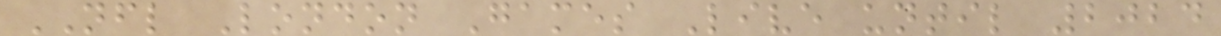NFL London Games Live until 2024
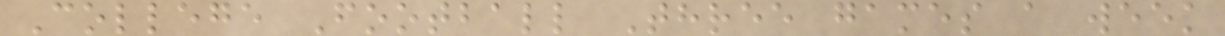College Football Three games a week
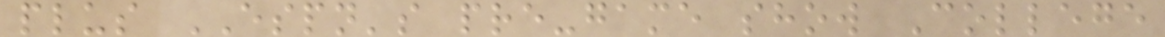plus ESPN's pre-game show College
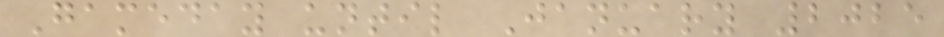Gameday until January 2025
